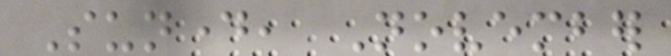Sunday, November
